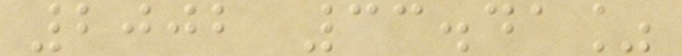2002 33.41%
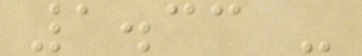1.33 -
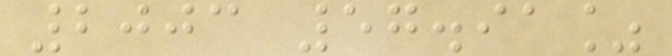2003 57.91%
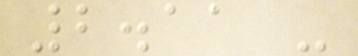2.11 -
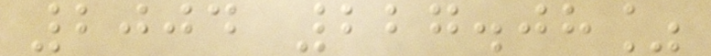2004 227.08%
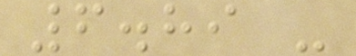6.89 -
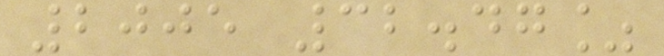2005 32.47%
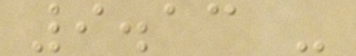9.13 -
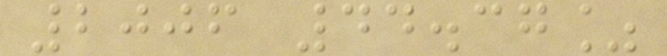2006 44.37%
